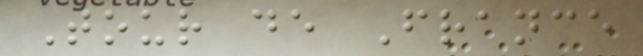Tour de France
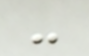-
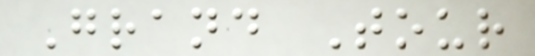Grand Tour
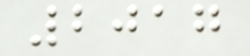2017
